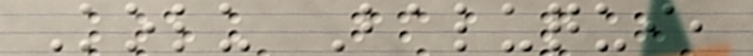Kolu Baluqui,
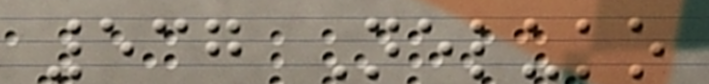537 Neluko
